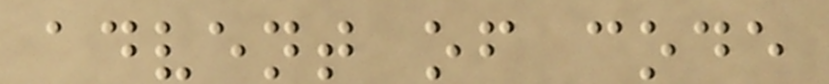advent of code
